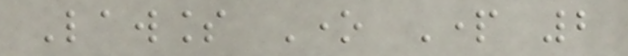Lawless One Part 2
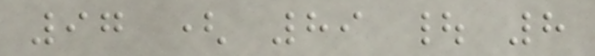97 ( 89 | 8
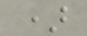)
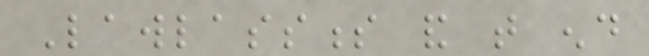Lawlassness and that end
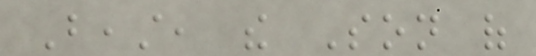Beast, the Son of
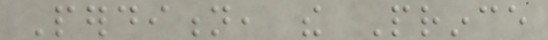Perdition, the Prince
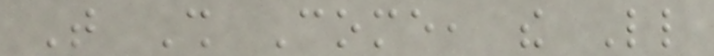That Shall Come, the Little
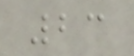23
